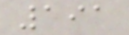191
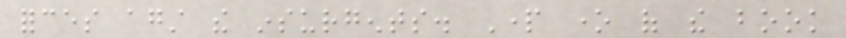forces against the insurgents. Part one of the book
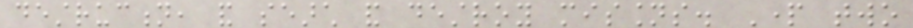destruction, and search and destroy missions. Part two
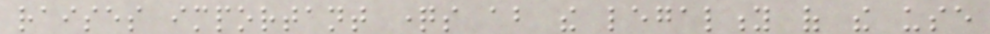raises important questions about the legality of the use
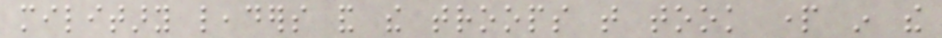military leaders and the troops that took part in the
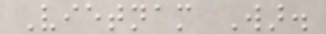Vietnam War.
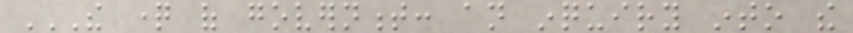THE QUESTION OF GOVERNMENT: AN INQUIRY INTO THE
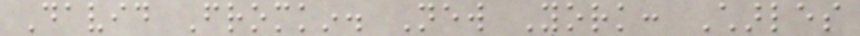David Fromkin. New York: Charles
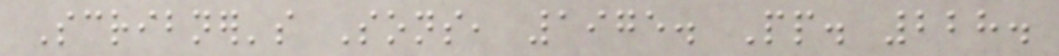Scribner's Sons, 1975. Pp. 228.
